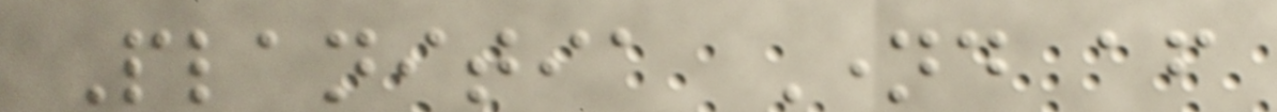Planitia Named after
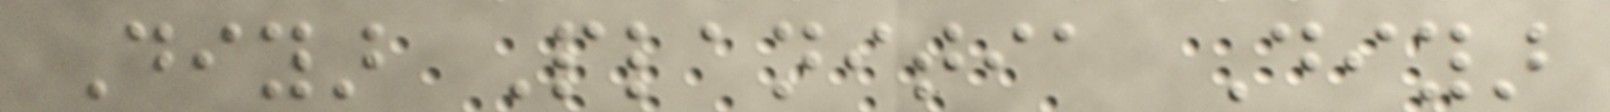Diyar Planitia Diyar
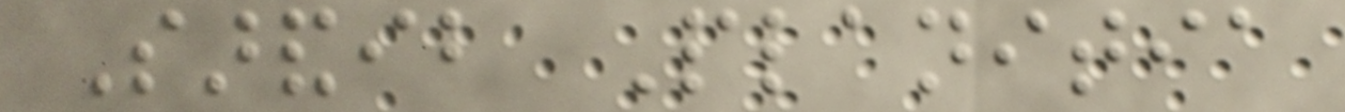Sarandib Planitia
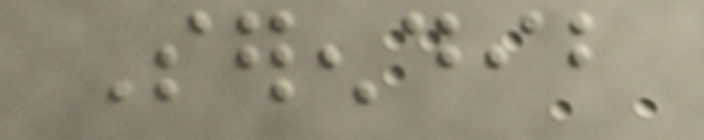Serendib
